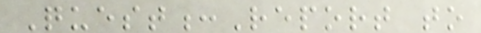Quest:Report to
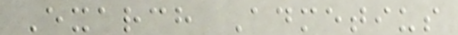Exarch Admetius
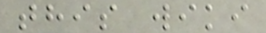this wiki
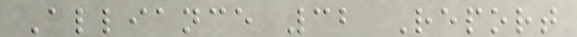Alliance 32 Report
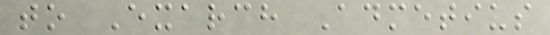to Exarch Admetius
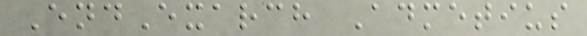EndExarch Admetius
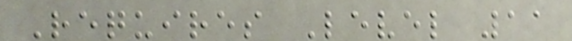Requires Level 11
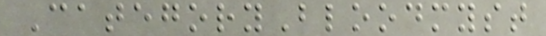CategoryBloodmyst
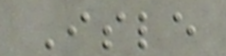Isle
